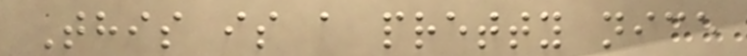This is a pretty nice
